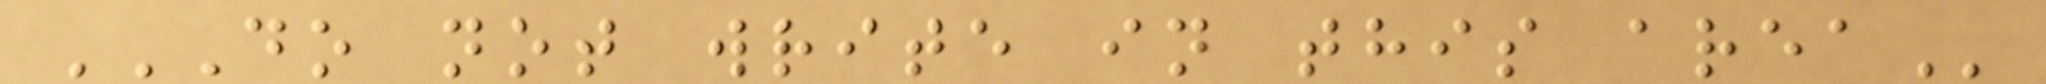DO NOT WRITE IN THIS AREA
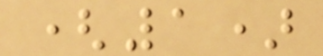(1)
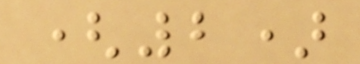(2)
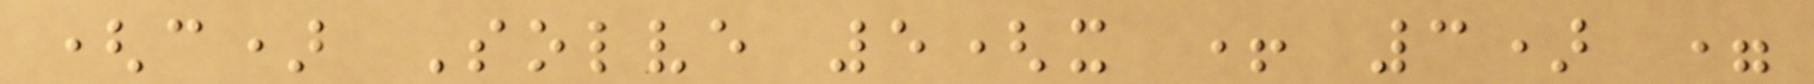(c) Solve 5(x + 3) =
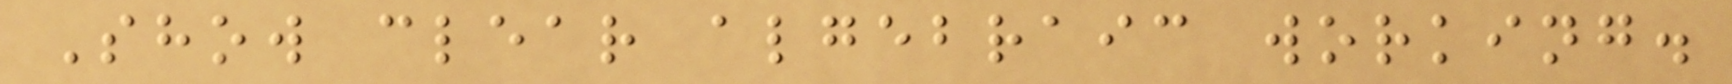Show clear algebraic working.
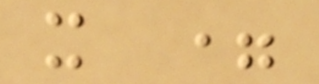x =
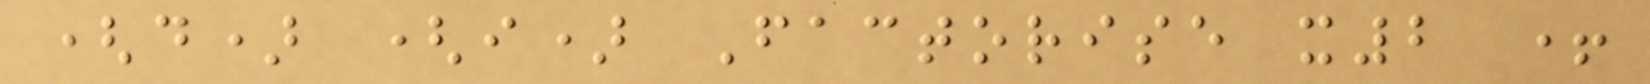(d) (i) Factorise x2 +
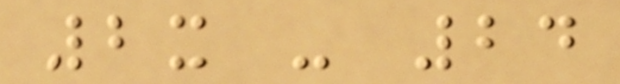2x - 24
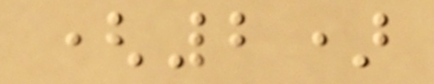(2)
